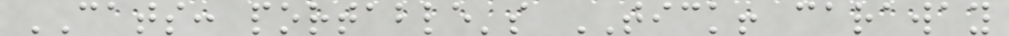CATS: portable's TICK! caraway
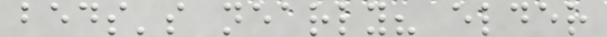beds's nearly? elder
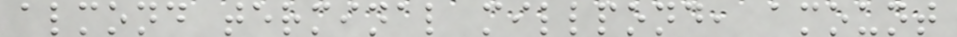almond terminal millpond, amount
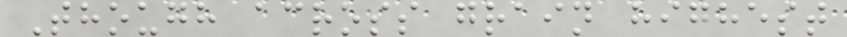Though across grain highest
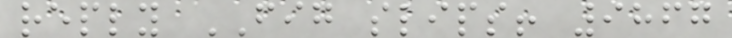reply FIG slips! 9867
